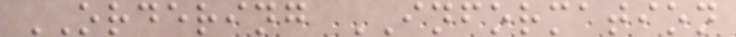ORDERING INFORMATION
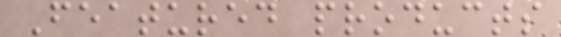Featured products
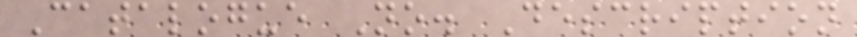Catalogue No. Description
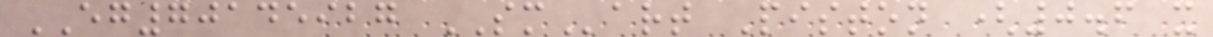EG70145927 SMart Piston (0.6 x
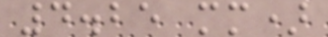4.25 mm)
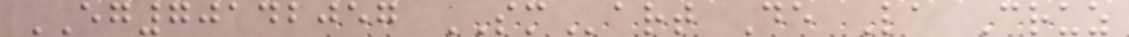EG70142057 SMart De La Cruz
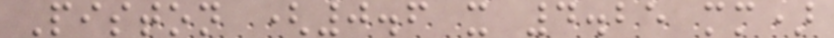Piston (0.6 x 4.25 mm)
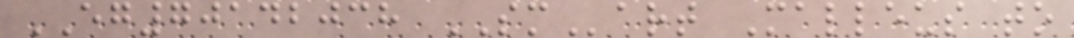EG70142038 SMart Malleus to
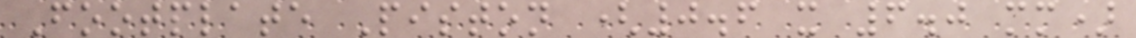Footplate Piston (0.6 x 6.0 mm)
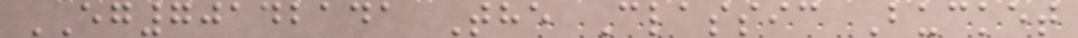EG70142141 The Classic Bucket
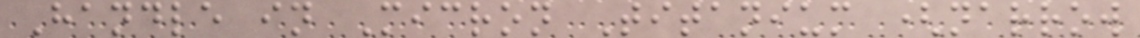Handle in Micron Titanium (narrow
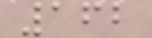162
